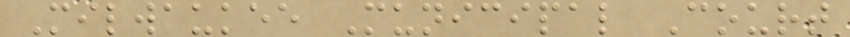Milwaukee Municipal Court
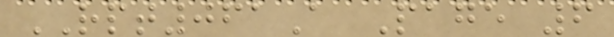RPT061A Page 6
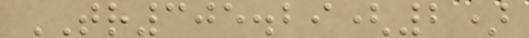TR305.29(2)
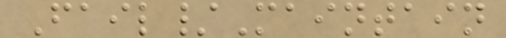Fail/Maintain
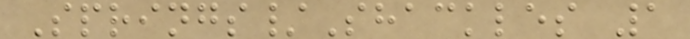Springs/Shackles 1
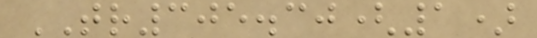TR305.30(1)
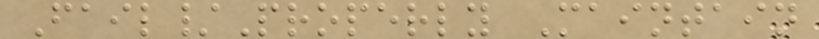Fail/Properly Maintain
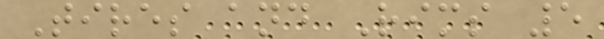Tires and Rims 5
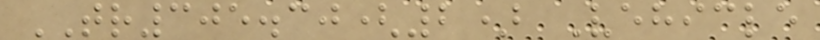TR305.30(2) Vehicle
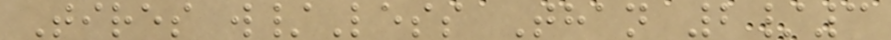Tires w/Less Than 2/3
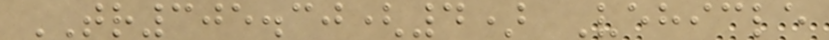TR305.30(4) Vehicle
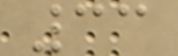33
